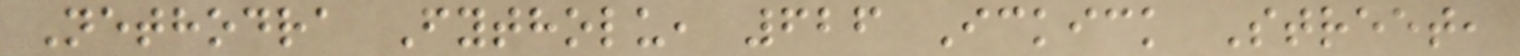Nethodra Fytholu, 626 Ickick Street,
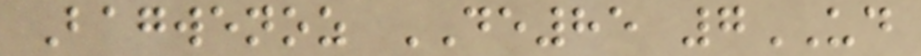Bagwenoz DE85 7UD
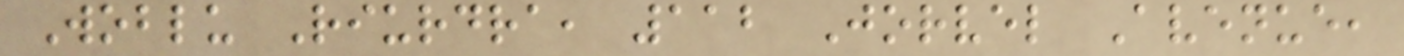Woblu Riurdra, 112 Jorvel Avenue,
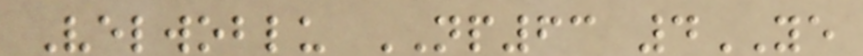Velwoblu NP63 4YE
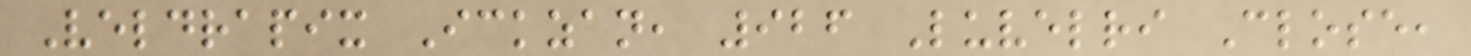Veldrapix Ickzan, 926 Luvelri Close,
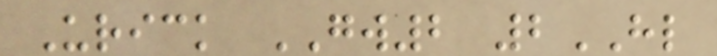Urick GW2 2HL
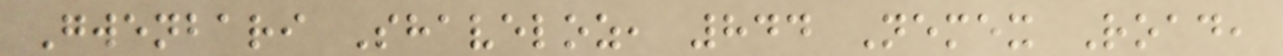Gwenbari Shaveloz, 844 Nemex Road,
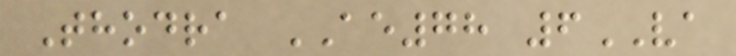Thodra AE78 6VA
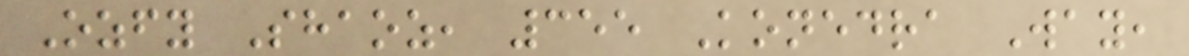Ozfy Shaoz, 355 Konedra Way,
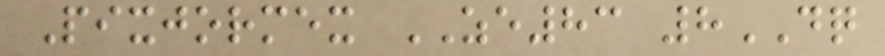Pixjormex ZE83 8DQ
